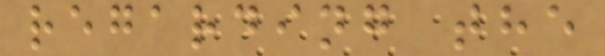regarding the
